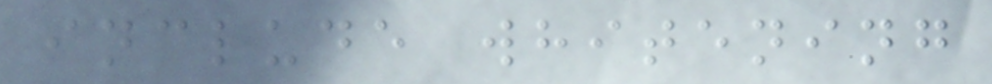include whitening
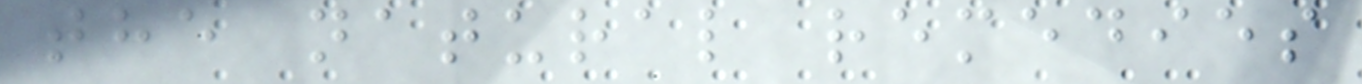the natural remedies
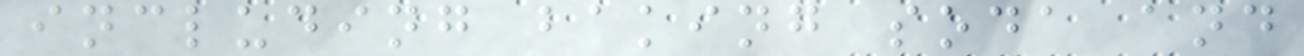including baking soda and
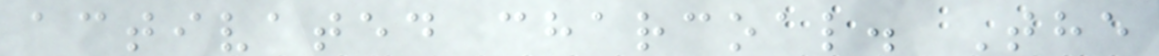activated charcoal. The
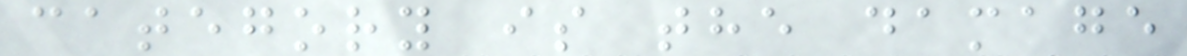category is the damage
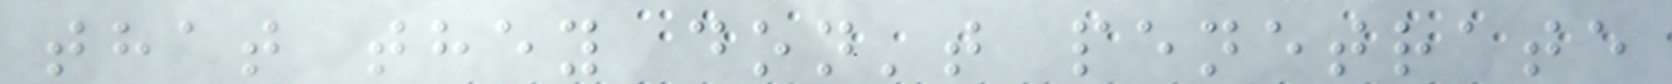that they don't penetrate
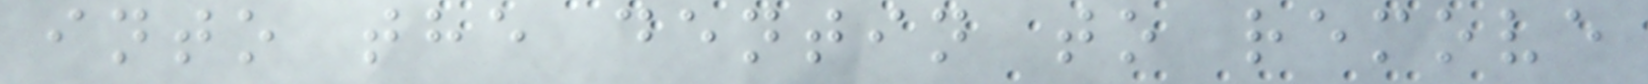into the dentin to remove
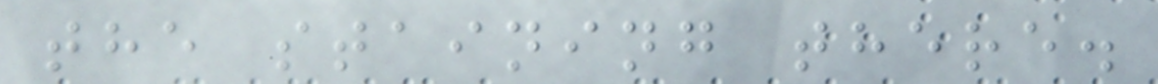the staining there.
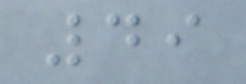49
